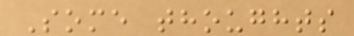Some thoughts
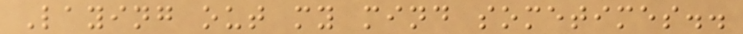Laying out my mind sometimes..
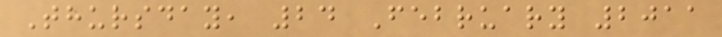Thursday, 24 February 2011
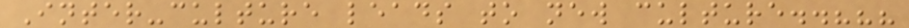Inter-culture leads to new culture..???
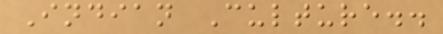Indian Culture..
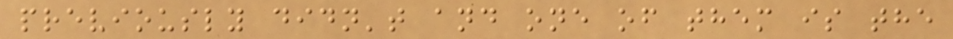previously didn't and one of them is the
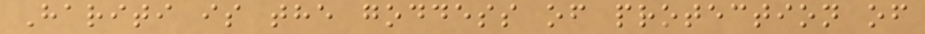Hariti is the goddess of protection of
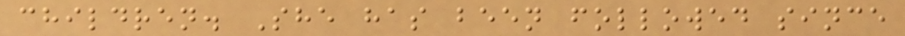children. She has been followed since
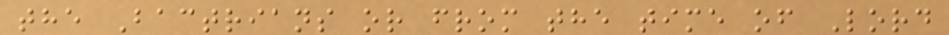the Bactrians or from the time of Lord
